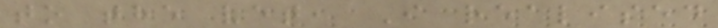to the vet, I realised
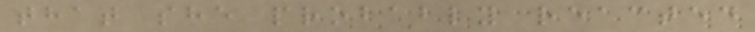that she probably reacted
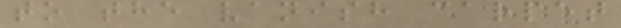to the vanish carpet
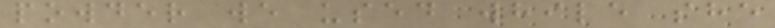powder we used while she
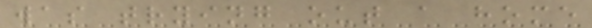was trying out a home
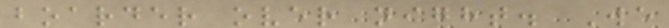boarder over night. We
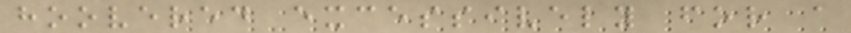hoovered excessively for a
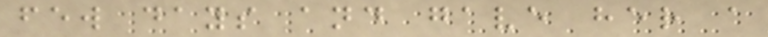few days and gave her a
